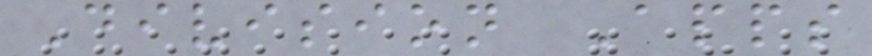Division Apps
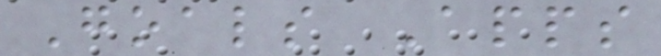Goals Apps
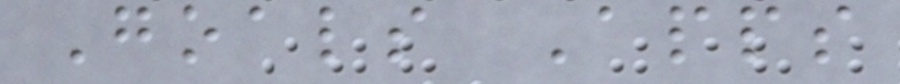Goals Apps
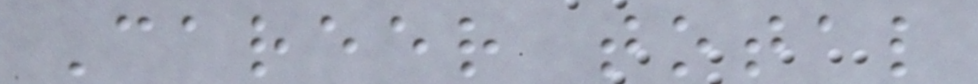Career total
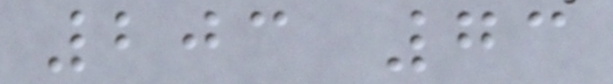203 73
